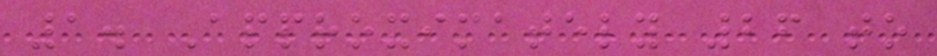1. Approximately 26 to
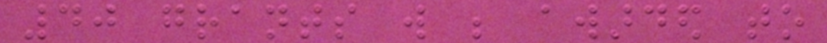40 grants will be awarded to
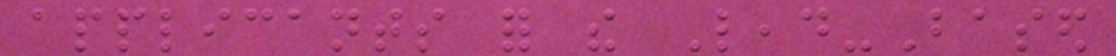applicants for the Lead-Based
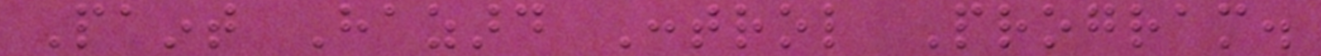Paint Hazard Control Program.
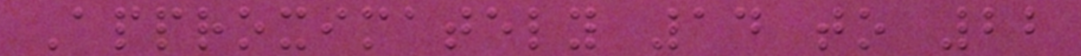Approximately 14 to 22
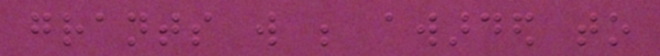grants will be awarded to
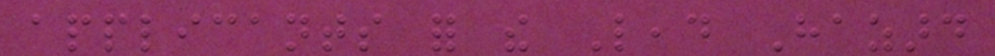applicants for the Lead Hazard
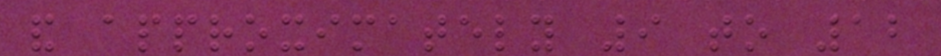and approximately 9 to 12
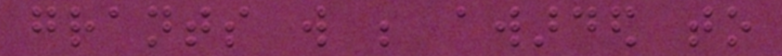grants will be awarded to
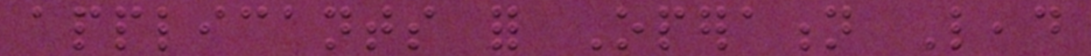applicants for Operation Lead
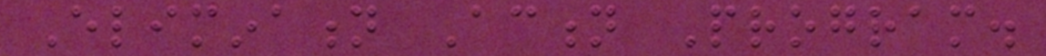Elimination Action Program.
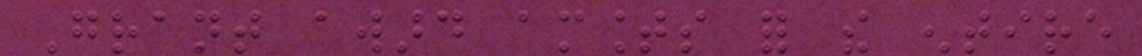Grant award amounts for the entire
